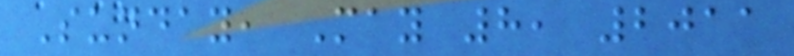Sunday, May 8, 2011
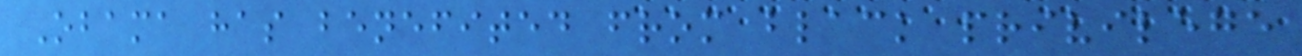Obama has benefited from black privilege
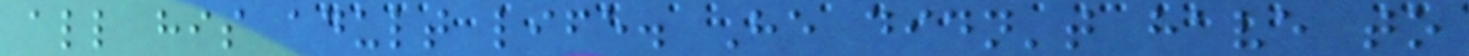all his adult life. He didn't have to
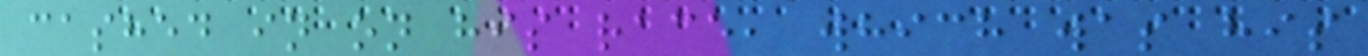cashed in on his race, which was his
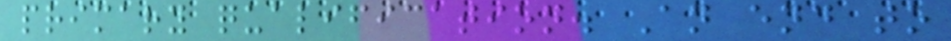primary qualification. An end to
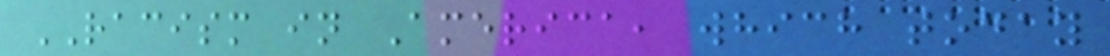RACISM in America, which today
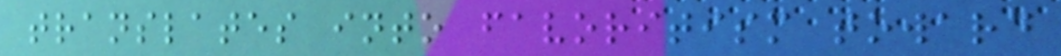translates into favoritism toward
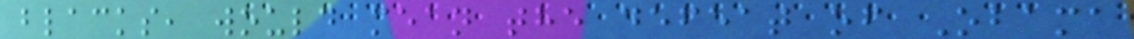blacks, would mean the defeat of Obama
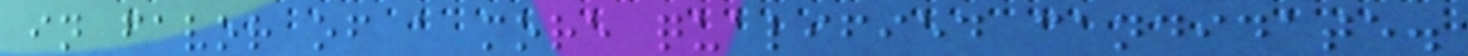in favor of a more qualified candidate.
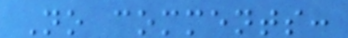No comments:
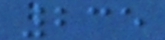235
